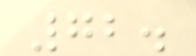72.
